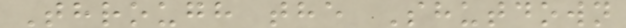Through the Shutdown
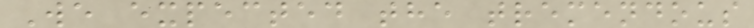We expected the tremendous
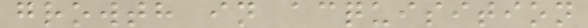growth in acquisition
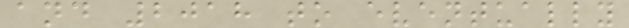and 2018 to eventually
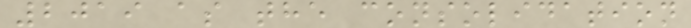2019 as the consolidation
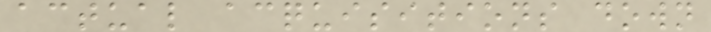actual acquisitions down
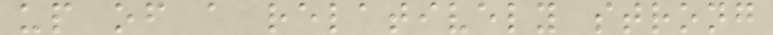up of a relatively strong
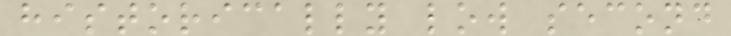historically low second
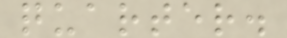quarter.
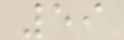59
